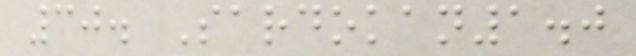30. Sardokan1.0
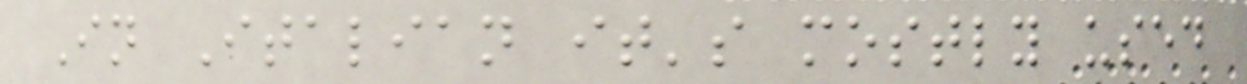In Italian it's mostly used
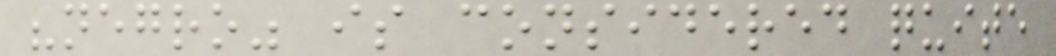"negro" is considered quite
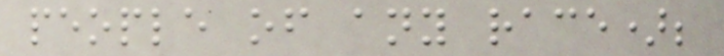people of any race);
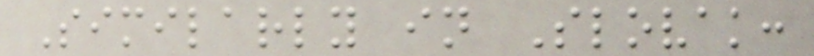Similarly in Slovak:
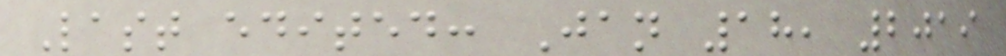Last edited: Jan 18, 2019
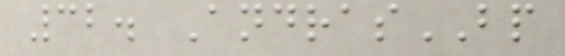32. AndrasBP
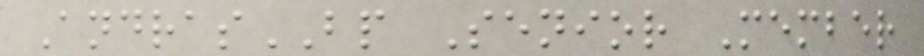AndrasBP Senior Member
